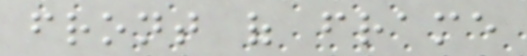front of frame
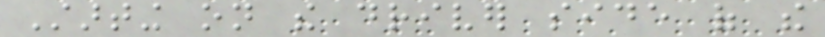Starting on the driver side of the
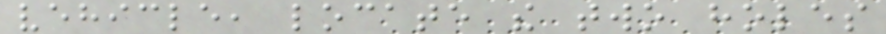vehicle, locate the two holes
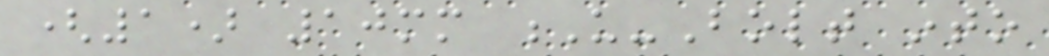(1) 10mm U-Bolt into
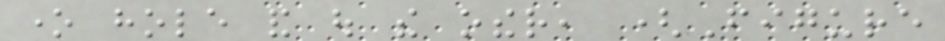one hole and out the other, (Figure
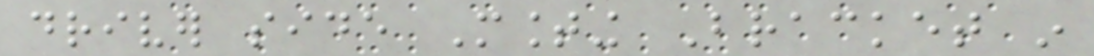driver side Mounting Bracket in
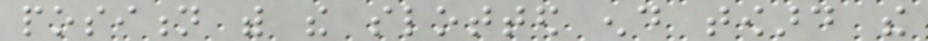position with the slotted end toward the
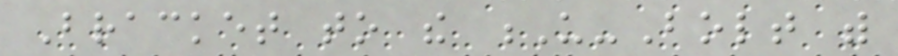Bracket to the U-Bolt with
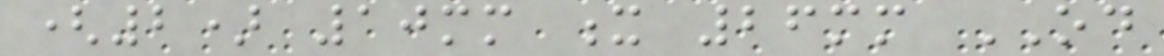(2) 10mm x 26mm OD
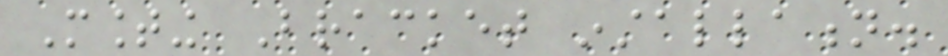Mounting Bracket installation.
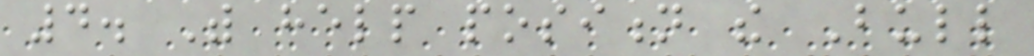4. With help position the Bull
